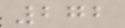272
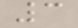3
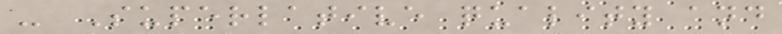- Superlative quality and
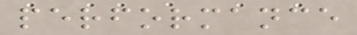performance
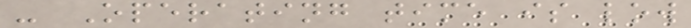- Operating time is low
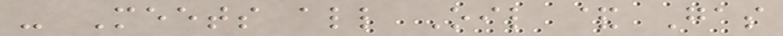- Meets all Oil & Gas
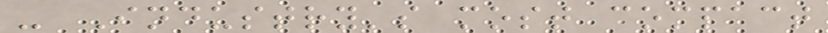- Industry's most compact
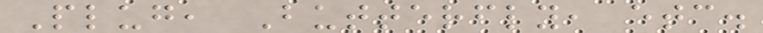Plug, Butterfly, etc.
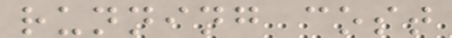running cost
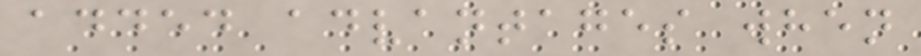added advantages when
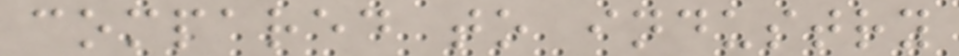compared to industry
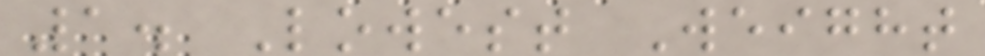1. Lowest Weight
